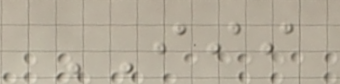III
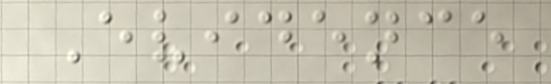Evidence
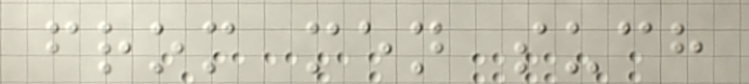from men such
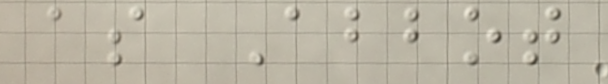as Abbot
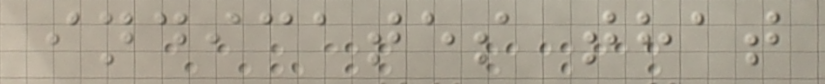indicates that
